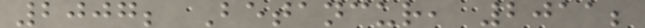2007; Betancur, 2011;
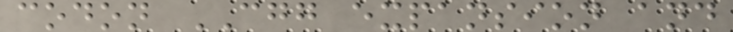codon CGG expansion and
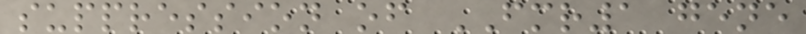suppression of FMR1 gene
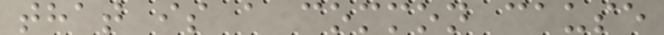that is a common cause
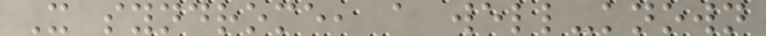X syndrome, a well-known
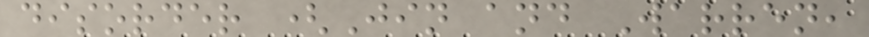disorder (Jin and Warren,
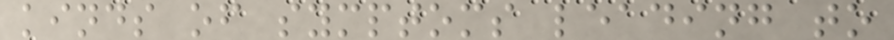kinds of symptoms leading to
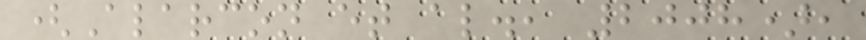(Alarcon et al., 2008),
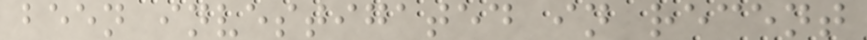been investigated in recent
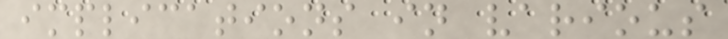implications in various
